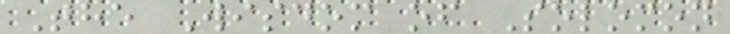The Wisdom of Solomon
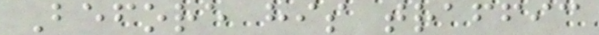Before his traffic
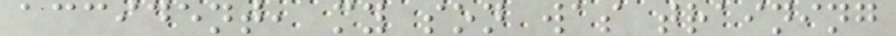accident, my son was training
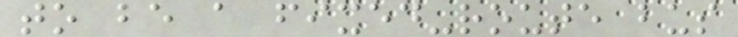to be a fixed-route bus
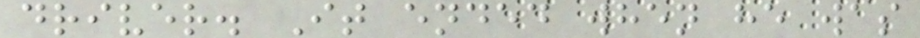driver. It ended when he was
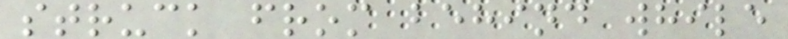struck from behind while
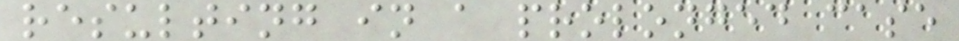resulting in a prolonged case
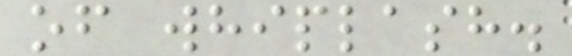of whiplash.
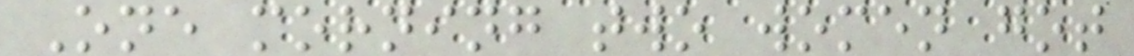One morning two women got
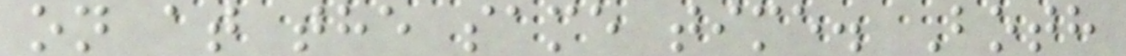on at the same time. Both
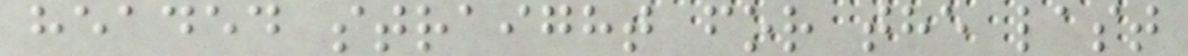headed straight for the last
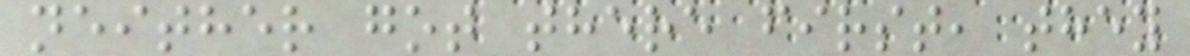neither got there first, they
